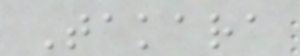Takara
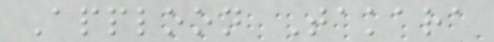Apploon Takara
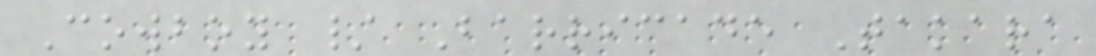Cowboy / Barricade Takara
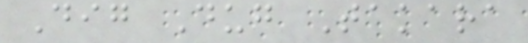Dig Dug Takara
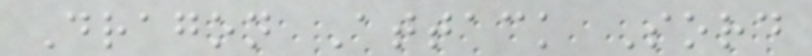Dragon Attack Sord
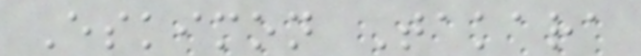Eskimon Takara
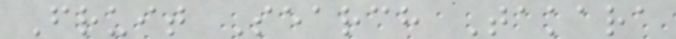Fruit Search Takara
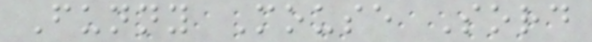Funny Mouse Sord
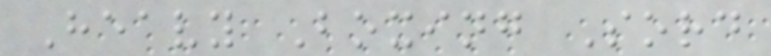Heavy Boxing Sord
